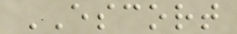ESCORT
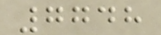7748
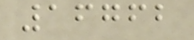16762
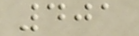401
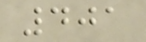401
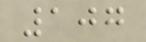107
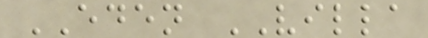EDEN VILLA
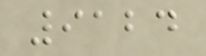9124
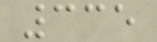335
